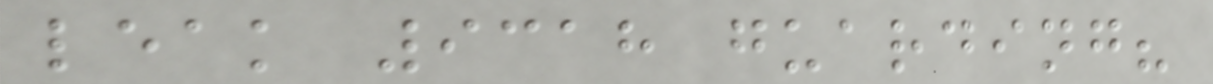leak 9318 guarding?
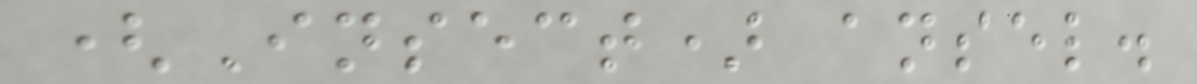(Insect) ansel.
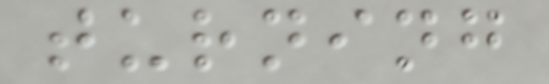turning
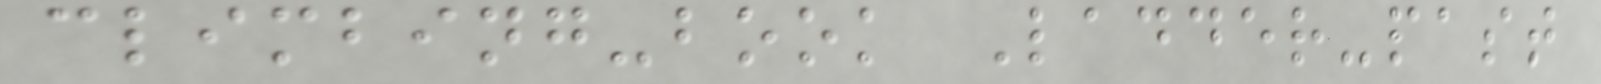climbing-book Ladder-past
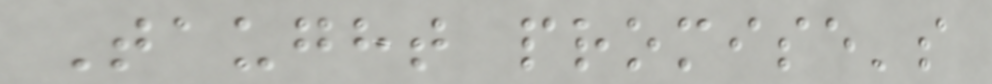Taught promise's
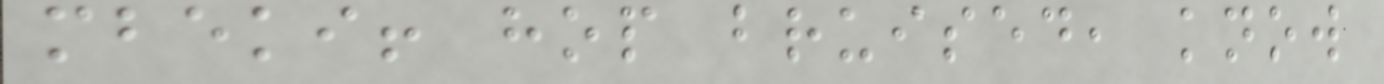mbeki! hop bruised, know
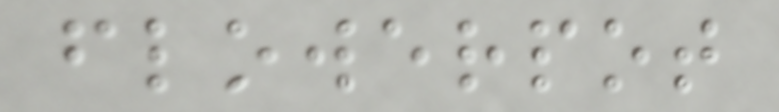flowerpot
